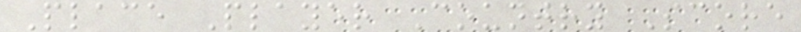Place Player Country Score
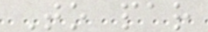To par
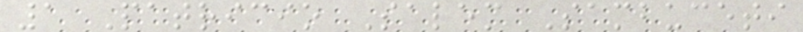1 Patricio Salem Sambuceti
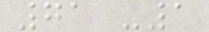71 -1
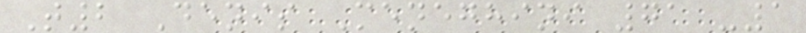T2 Denis Meneghini 71 -1
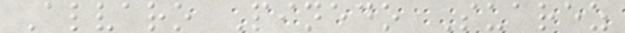Alvaro Pinedo Suarez
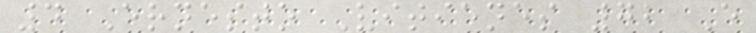4 Ernesto Vitienes 72 E
